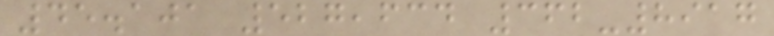45.101 527,634 362-8917
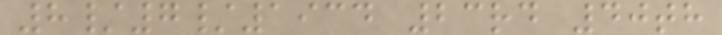8/7/1934 23rd 40th
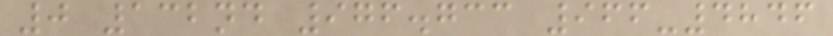0 132nd 976.733 966-4846
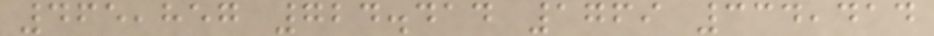465,857 724.414 1769 334,414
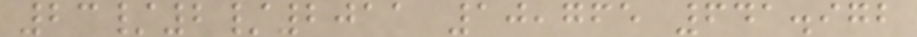23/2/2011 10,765 641.972
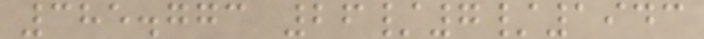385.773 26/7/1943
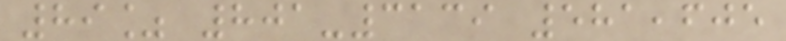89% 801-3139 581,605
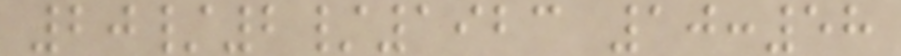20/2/1923 10:58
